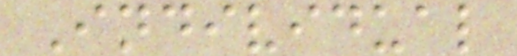Individual
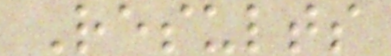Results
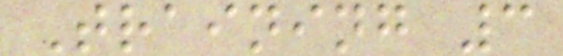Training 3
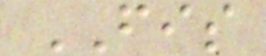FIS
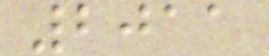2011
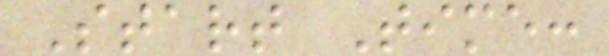Start Time:
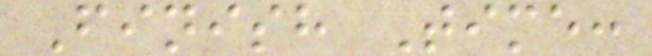Finish Time:
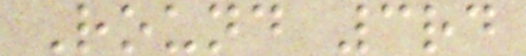Round 3rd
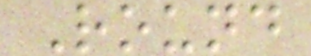Round
